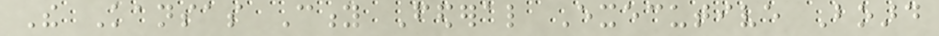The Kansas City Federal Executive Board
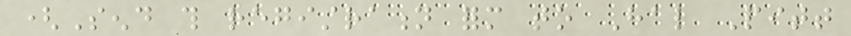(Send this registration form to Hal Pitt
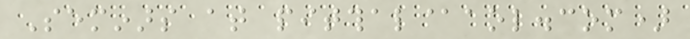Seminars at pitthal@aol.com)
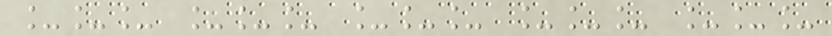___ ___ ___ ___ ___
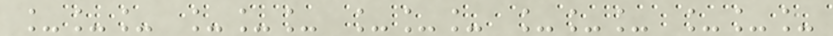___ ___ ___ ___ ___
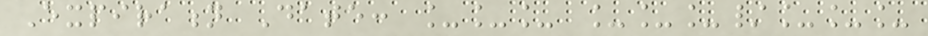Expiration Date: ___ ___/___
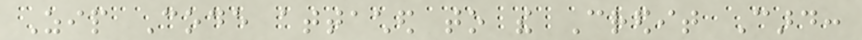Zip Code attached to the Credit Card:
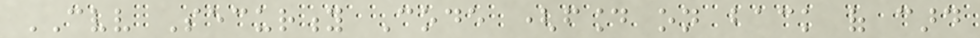CVV Security Code (found on back of card
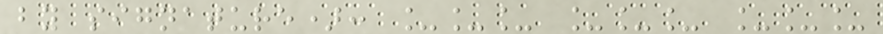by signature): ___ ___ ___
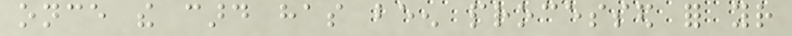once the card has been processed for your
